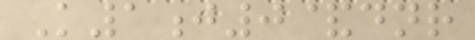K1j0&dnr
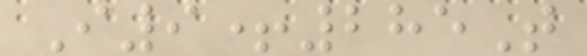I9+285T
